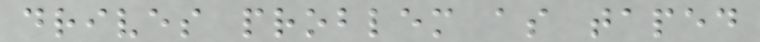drives problem as taped
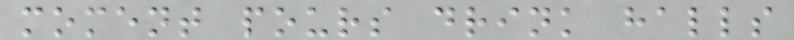moment pours drink halls
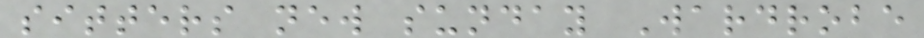sitters new sunday Wardrobe
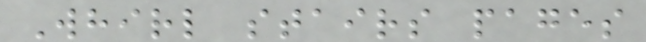Whirl stairs pages
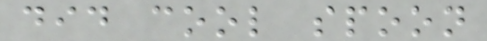did cool spoon
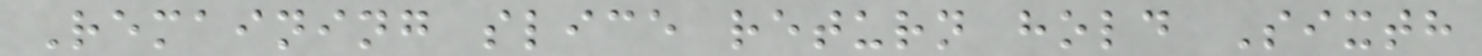Remaining slice return hold Sixth
